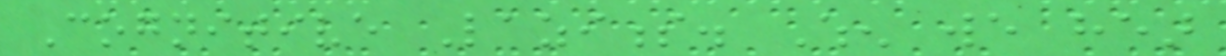Cognitive Laziness. When we hear
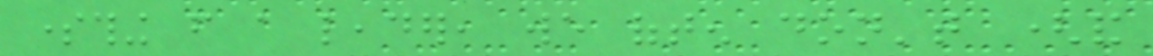something from a leader, we often don't (and
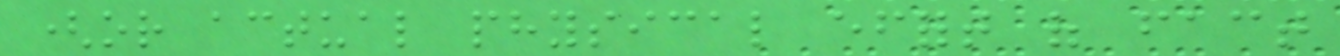(or actual physical effort of fact
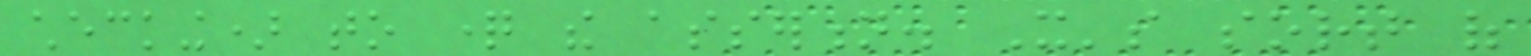checking) to question the assertion. It's sort of
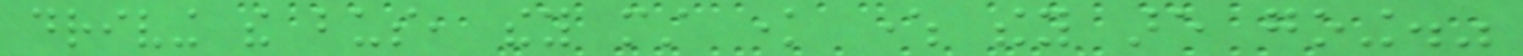driving the bus, they must know where they are going."
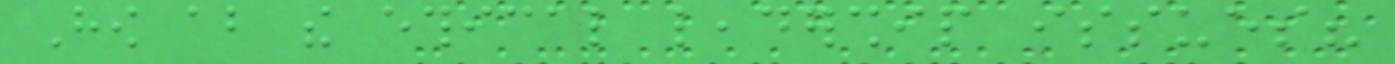How about the ethical leadership issues?
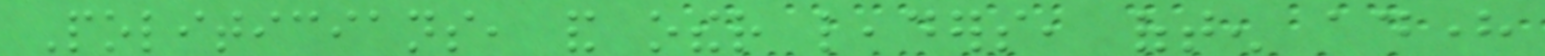Politicians, and other leaders, often adhere
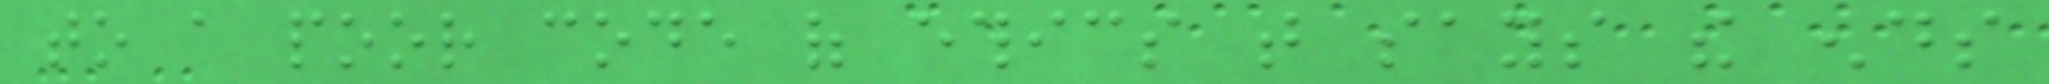to a poor code of ethics that says the ends
